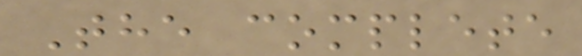The complete
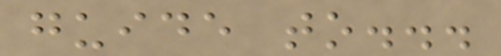guide to...
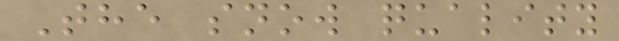The snow quality
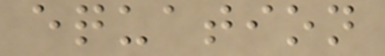equation
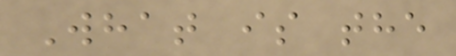What is the
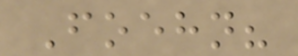Foehn?
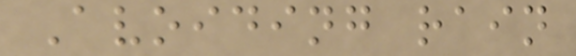Avoiding rain
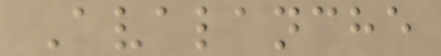Avalanche
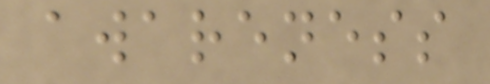awareness
